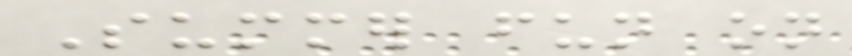Summer fun on
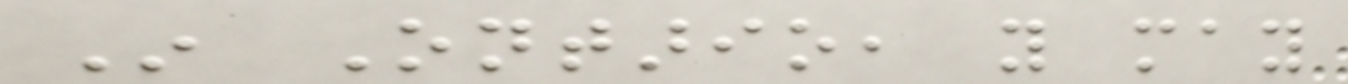In Ontario, you may
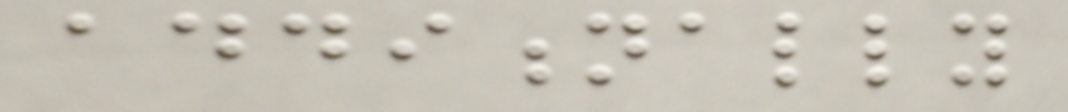additionally
